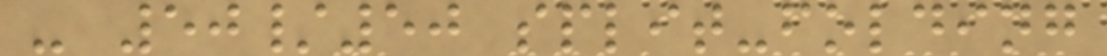- 50/50 split-folding
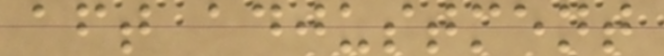aft adjustment
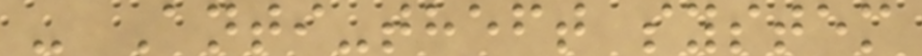- Anti-theft system
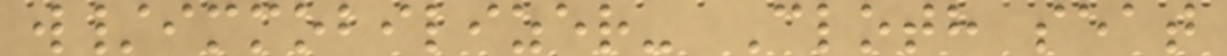w/immobilizer- Cloth seat
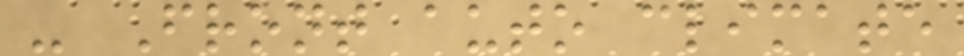- Front auto climate
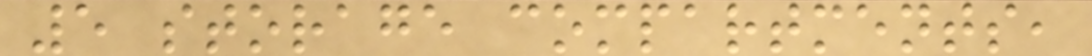5 storage compartments,
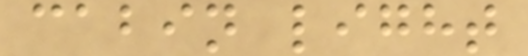cabin light
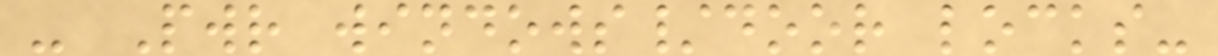- Pwr windows/door locks-
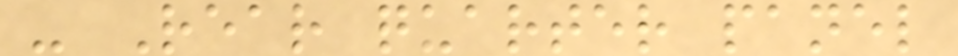- Rear quarter panel
